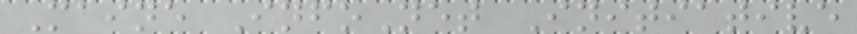Maine InfoNet Initiative
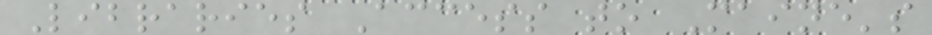Libraries Access to Maine's
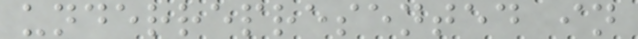underrepresented in
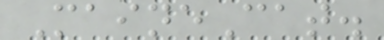MaineCat.
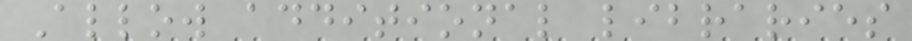Allow additional libraries
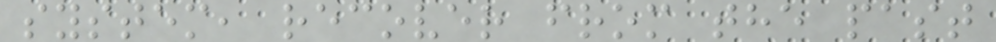system, recover from the past
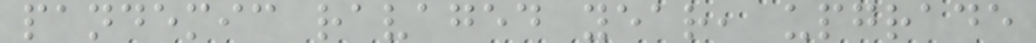pandemic ravaged year, upgrade
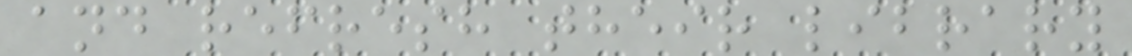and refresh their library
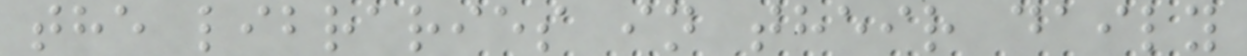the libraries in their daily
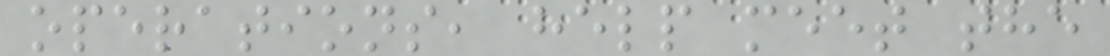operations, help meet the
